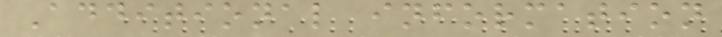Additional information
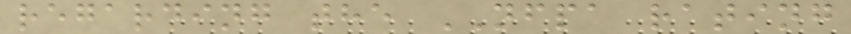regarding the NFPA rating
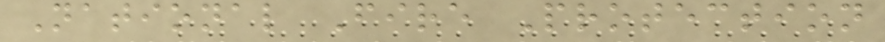National Fire Protection
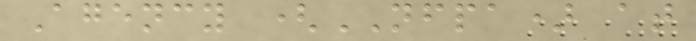Agency (NFPA) at
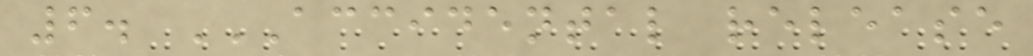6. ACCIDENTAL RELEASE
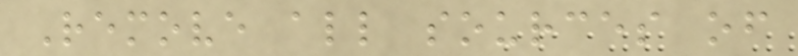Remove all sources of
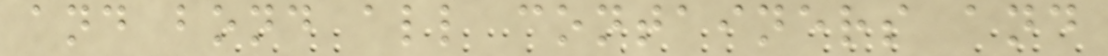and bond all containers and
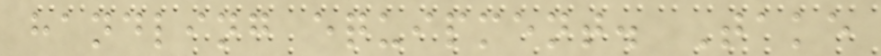handling equipment. Take
